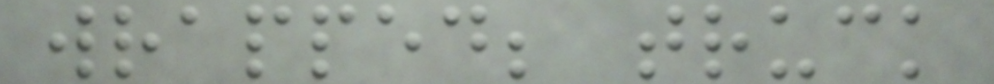wrapped; truck
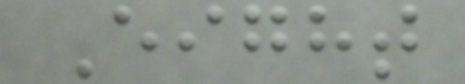Eight
